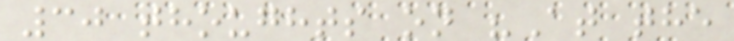30 thoughts on "At the
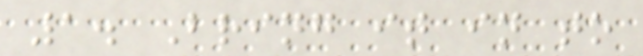1. Bring it in to
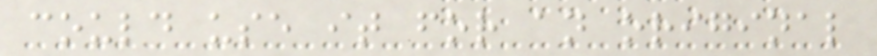could use it for an original
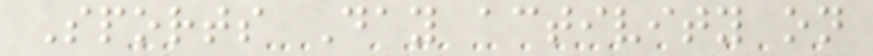Sports Day activity on
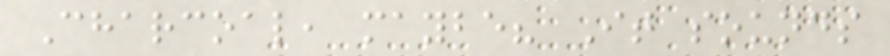Charcoal, maybe? It sounds
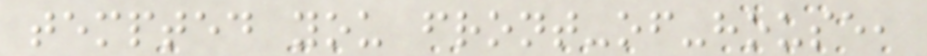tempted you front-of-house,
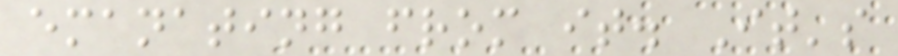emanating from it. It's
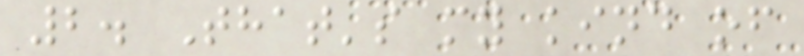2. That's my kind of
